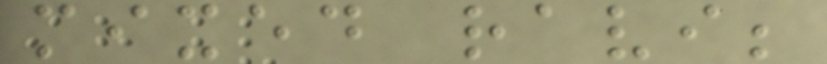mixed ravi;
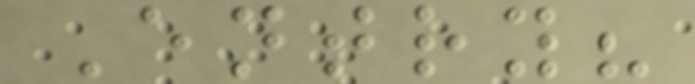Entry?
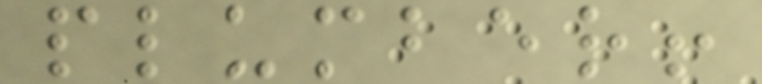plumber!
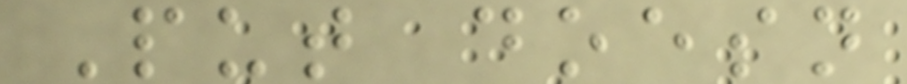Put doesn
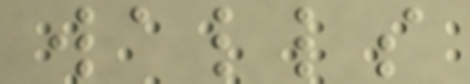walls
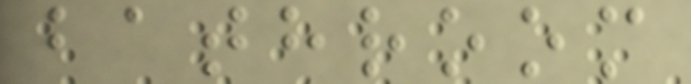bathroom
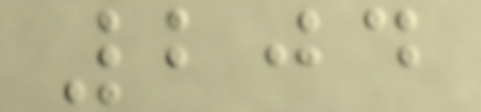204
